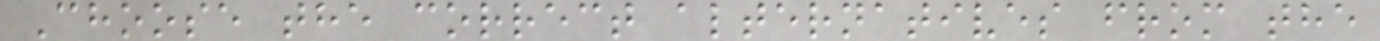Choose the correct alternatives from the
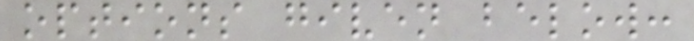options given below:
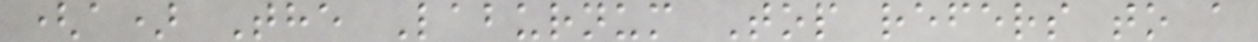(a) The Laburnum Top refers to a
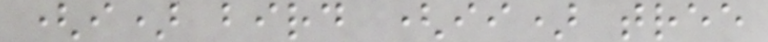(i) bird (ii) tree
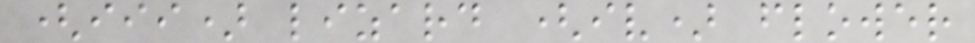(iii) lizard (iv) flower
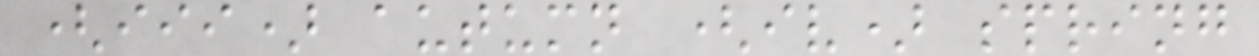(iii) autumn (iv) spring
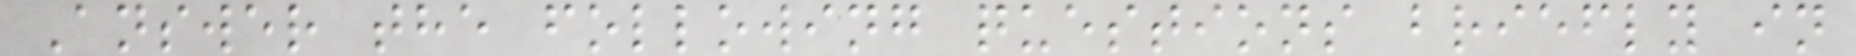Answer the following questions briefly in
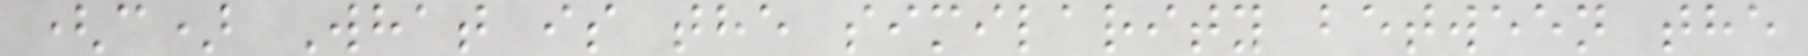(c) What is the similarity between the
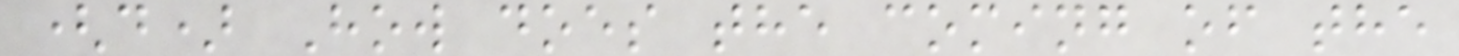(d) How does the coming of the
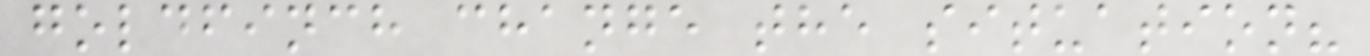goldfinch change the situation?
